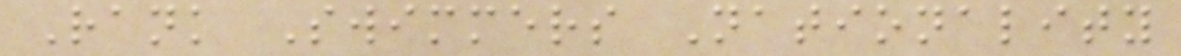Rank Swimmers Nationality
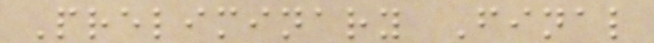Preliminary Final
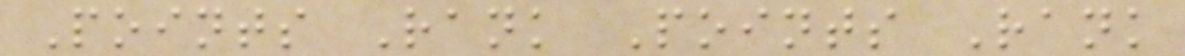Points Rank Points Rank
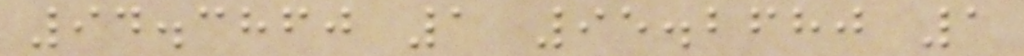94.3860 1 95.2680 1
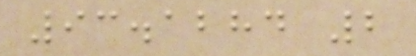93.1284 2
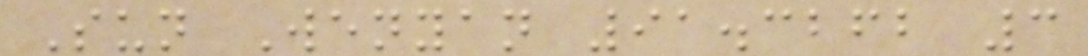Sun Wenyan 91.3262 3
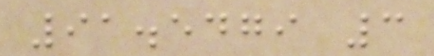91.5479 3
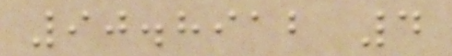90.8912 4
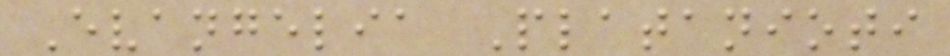Evangelia Platanioti
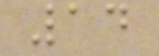14
